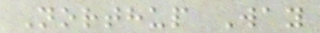Northup Way
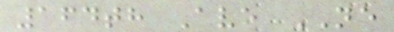164th Ave NE
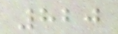820
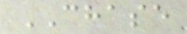CHASE
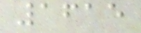1615
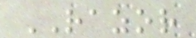RAZOR
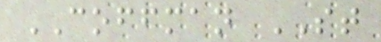COFFMAN ST
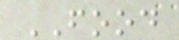FOOD
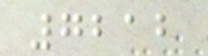7212
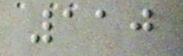110
